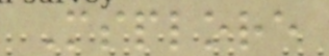Msplore
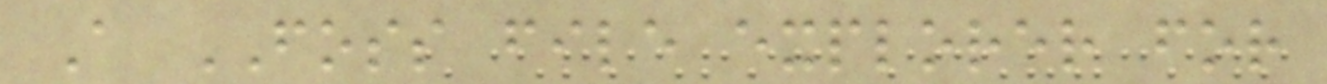A FOSS file explorer for
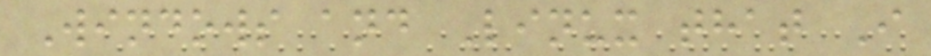Windows and Linux that I
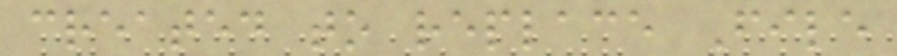created to replace File
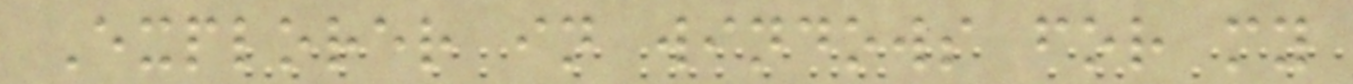Explorer in windows for my
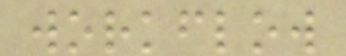workflow
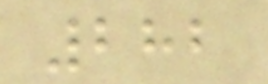282
